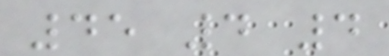45 4 4
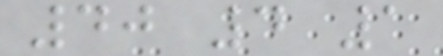40 4 1
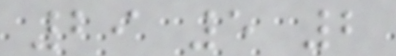29 5 2
